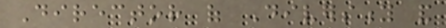Director of Diversity and
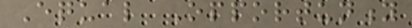Equal Opportunity
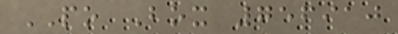PO Box 756910
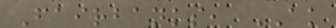Fairbanks, AK
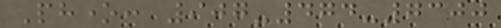Phone: 907-474-7300
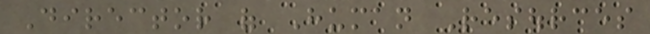Director of Human Resources
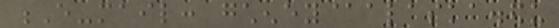E-mail: gcheney@alaska.edu
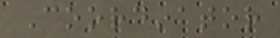Coordinator
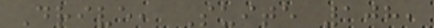Drive, Suite 108,
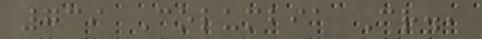739 Columbia Cr.,
